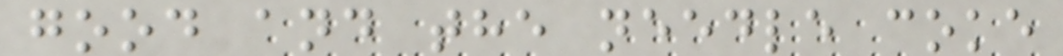good and the needle coke
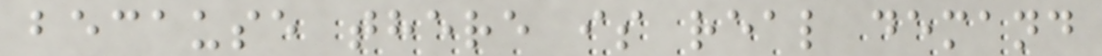because there is real demand
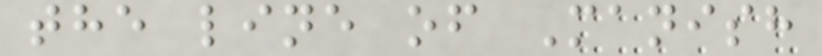the line of Manish
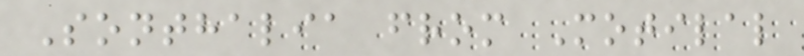Sonthalia from Motilal
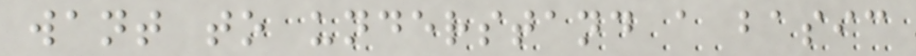want to understand a basic
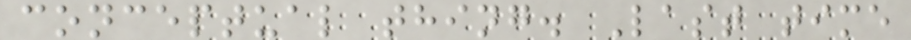conceptual thing. Last time
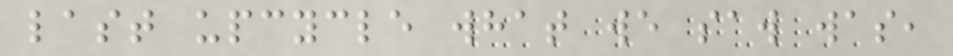last upcycle what we saw was,
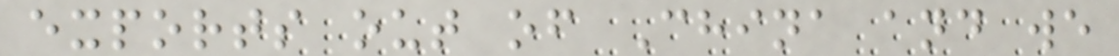exports out of China and we
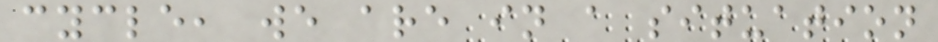cycle, we are in a situation
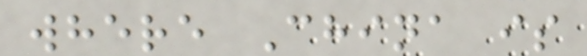where China is
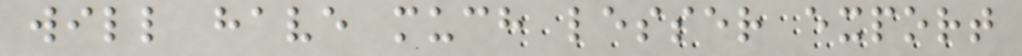will have much lesser export
